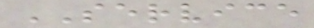SERVICE
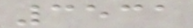3531
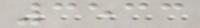3533
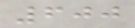600
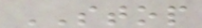STOP
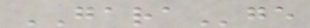GARAge
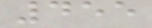455
